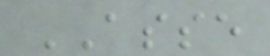ASSE
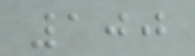100
